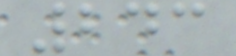243
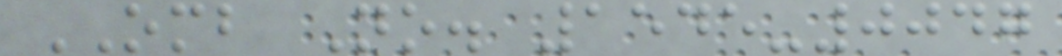OMB No. 1545-0047
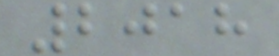2018
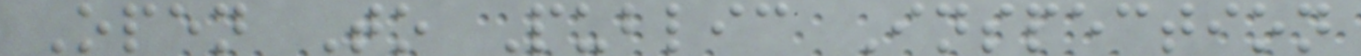Open To Public Inspection
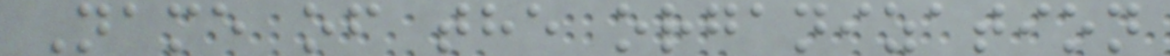Name of the organization
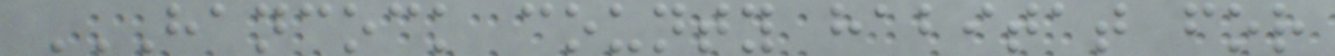HANCOCK COUNTY HABITAT FOR
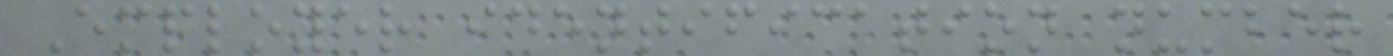Employer identification number
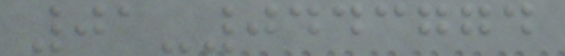01-0443774
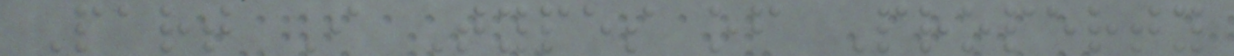Part I Types of Property
